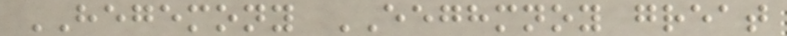HEGEMONY EEGHMNOY great
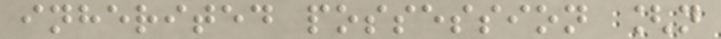inherited possession [n
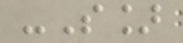-S]
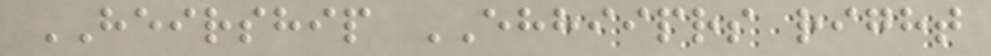HEIRSHIP EHHIIPRS right
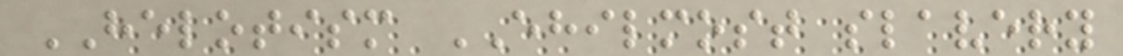HELOTISM EHILMOST slavery
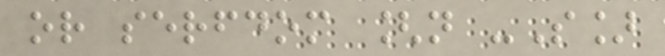or serfdom [n -S]
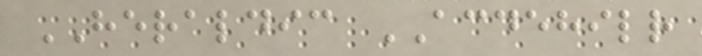HERALDIC ACDEHILR
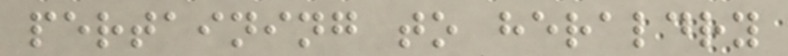pertaining to heraldry
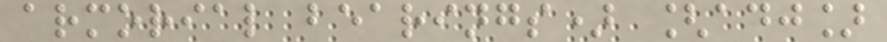armorial bearings) [adj]
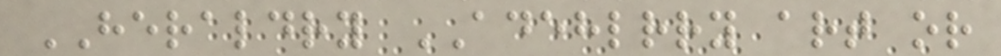HERALDRY ADEHLRRY art or
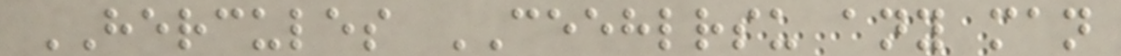HERCULES CEEHLRSU any man
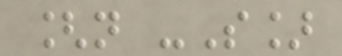[n -S]
